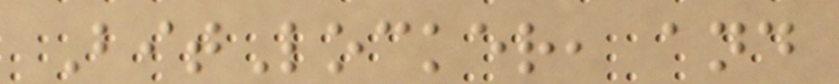BitLocker, and
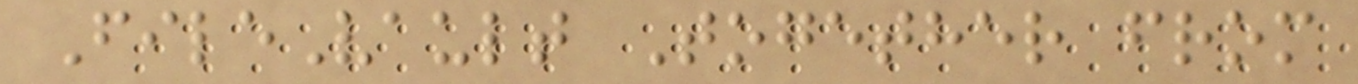FileVault Together from
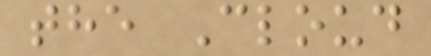the Cloud
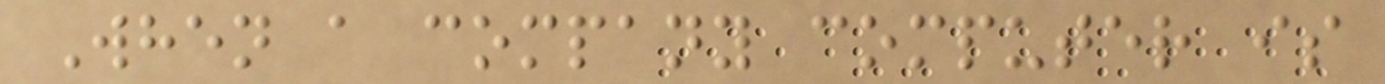When a company computer is
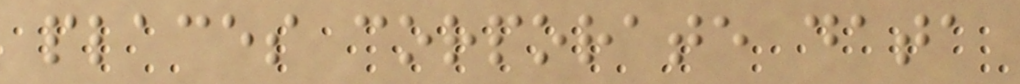places corporate data
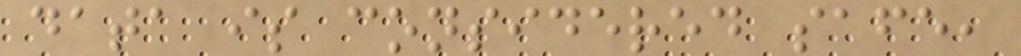data is considered safe,
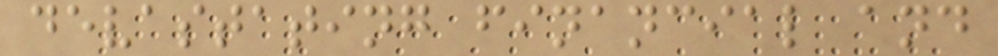devastating financial and
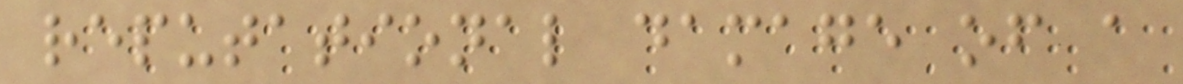reputational damage of a
